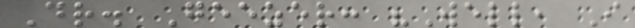Dr. Geezer: "Well, I
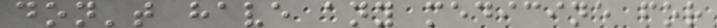don't have any medicine for
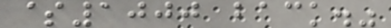$1000 back."
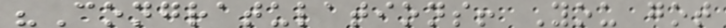"Congratulations! You got
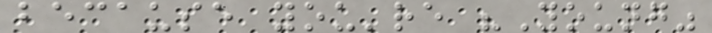because you're "Young"
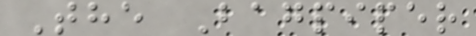The Bagpiper
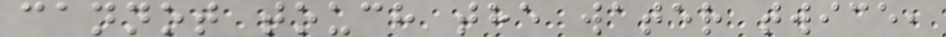cannot touch the water twice,
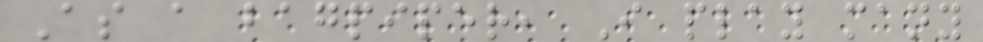As a bagpiper, I play many
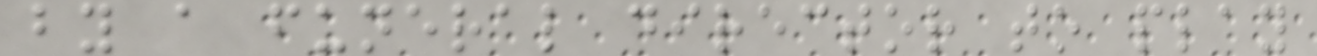by a funeral director to play
